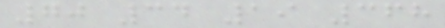70 34 19 368
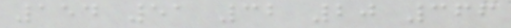154 51 32 20 366
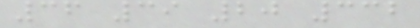36 39 20 332
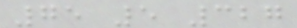75 5 327
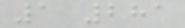1 281
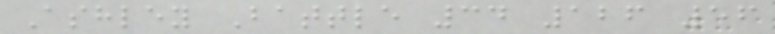Ashley Battle 34 126 56
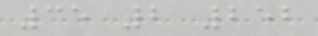35 2 252
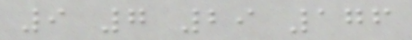9 7 29 176
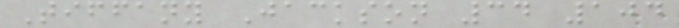Tiffany Jackson 34 104
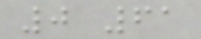0 61
